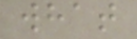what
